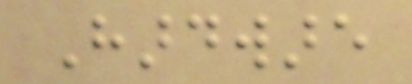Hardware
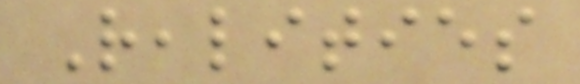Realities
